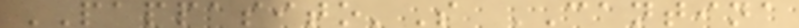PAPPASITO'S CANTINA
